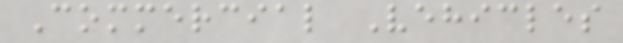Commercial Vehicles
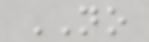NO
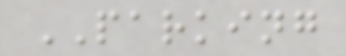PARKING
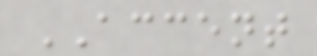ACCENT
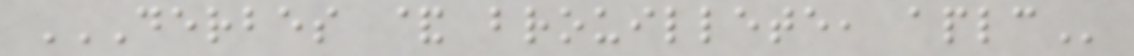DERBES & BROUILLETE, APLC
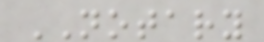NOTARY
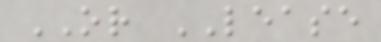OR LEASE
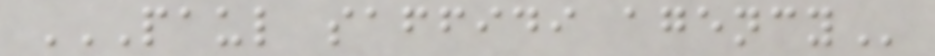PAUL SAFFIDI AGENCY
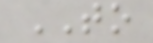TO
